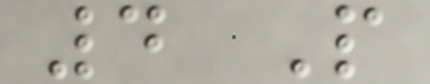4 P
